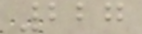227
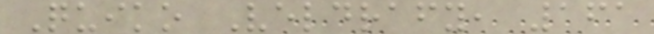Quiko Veldrafy, 161
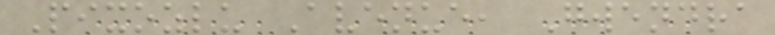Pixozlu Avenue, Gwendra
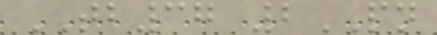TB37 2PN
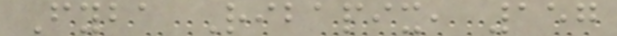Fyba Ribapix, 157
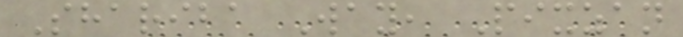Shariba Way, Pixzan
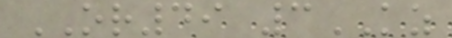OR49 3KZ
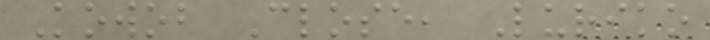Kowob Close, Luriko
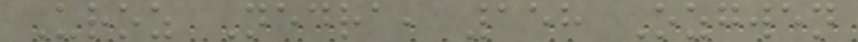Uroz Nedra, 158 Ozgwen
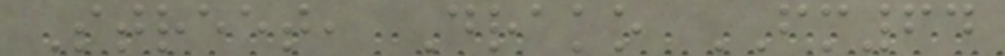Street, Drako FM64
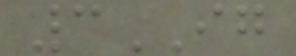3IG
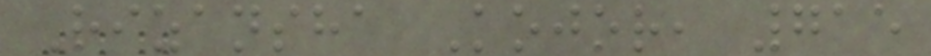Rizansha Kojor, 715
